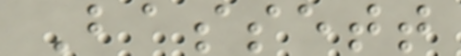Bassett
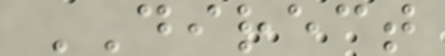DIRECT
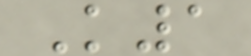K1
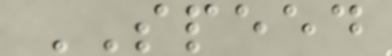SPEED
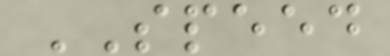SPEED
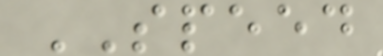SPEED
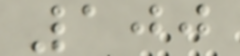100
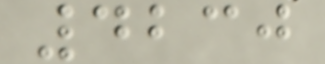4230
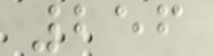256
